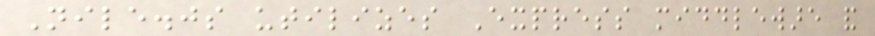Nile.js utilizes Express middleware and
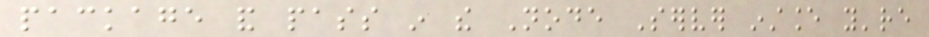package and pass in the Node Server instance you're
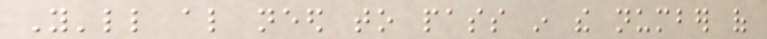You'll also need to pass in the number of
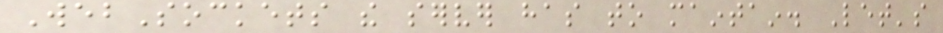WebSockets the server has to maintain. Let's
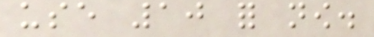use 10 for now.
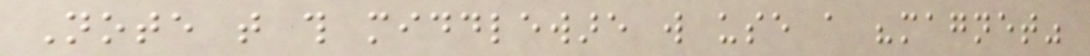Note that this middleware will use a "magnet"
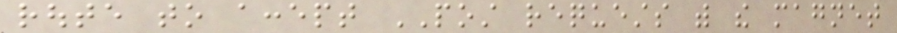route to accept POST requests with the magnet
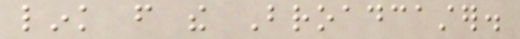link from the Broadcaster.
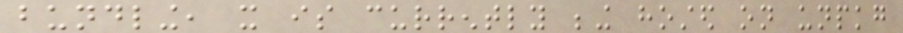bundling, it is currently being hosted on unpkg
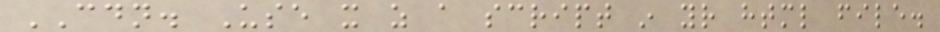CDN. Use it as a script in your html file.
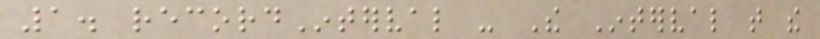1. recordInterval - The Interval that the
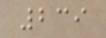239
